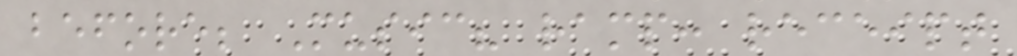before; Music? ramp: receipt
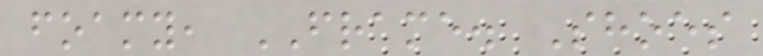foamy, FRAME. Shoes
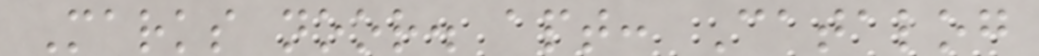Marks noor. apt: Catalog
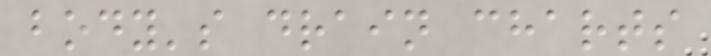body's drain charts
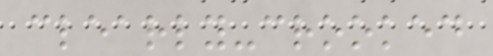clearly-crooked
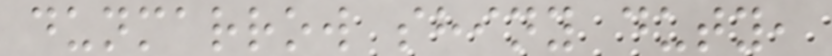dunmarrow shiny duty,
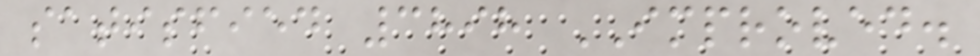satisfied 3898 IMPROVED.
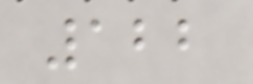122
